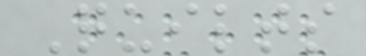Quilts
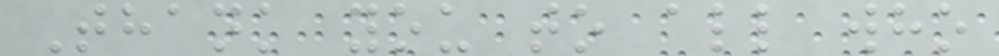Thank you to all who
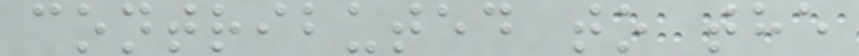contributed to the
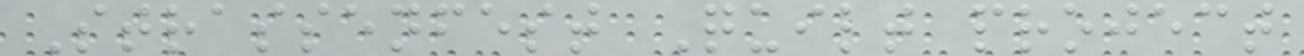Strassenfest Quilt project
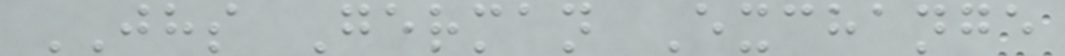JHS German Exchange
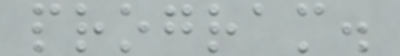program.
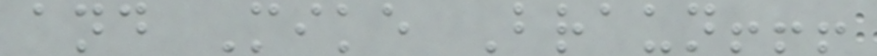and Mike Braun!!!
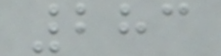283
